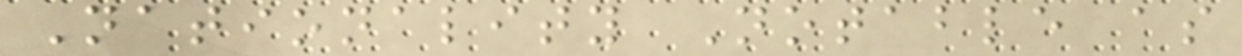Nationality Notable as
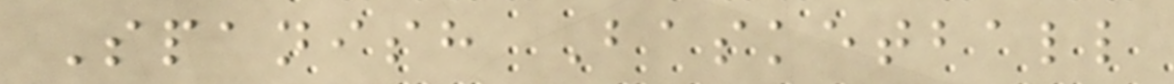Spanish Basketball
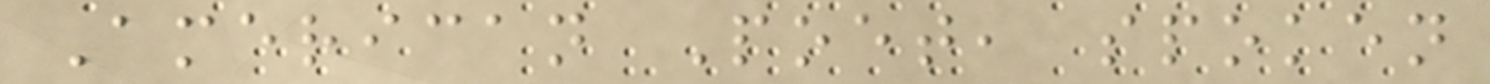American Poet, spoken
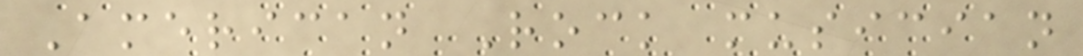American Rock musician
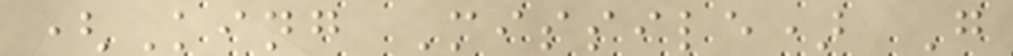(King Missile) G
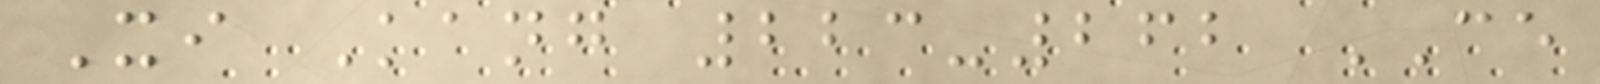Xi Kang 223-262 CE
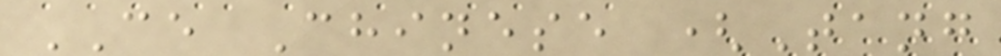CE Chinese (Tang
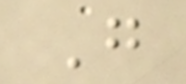G
